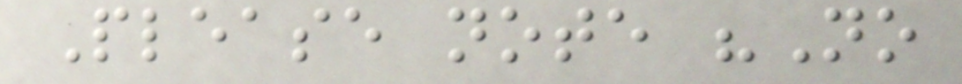Please note "No
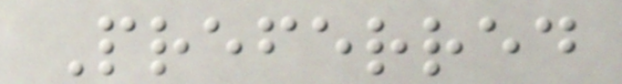Preferred
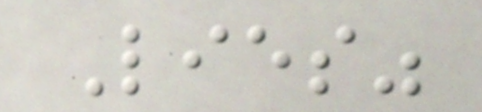Lies"
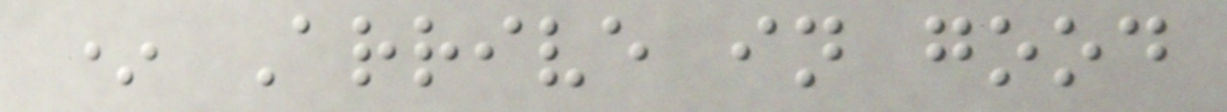* Arrive in good
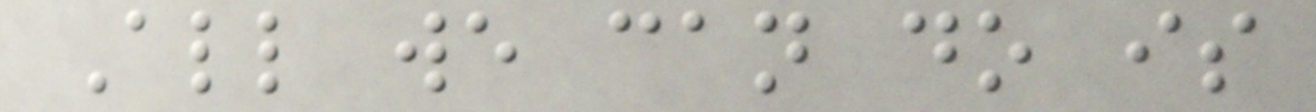All we can do is
